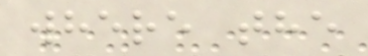where the
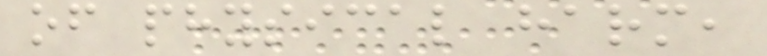of physical harm,
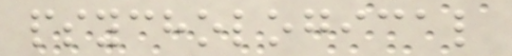psychological
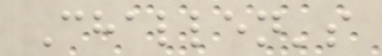Challen's
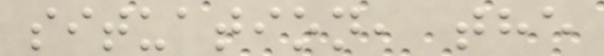situation, the
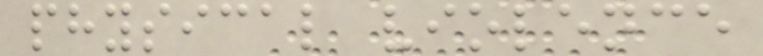physical violence
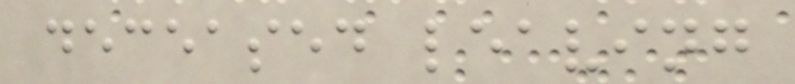deceased leaving
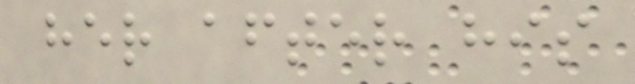her after his
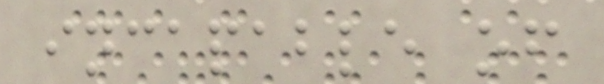incapable of
